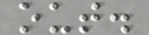out.
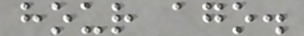hour ago.
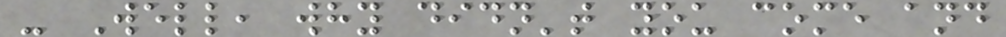- Well, why didn't you come and
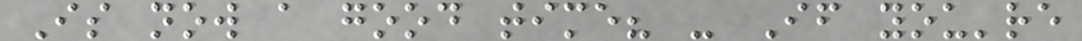Is now a good time? - If you're
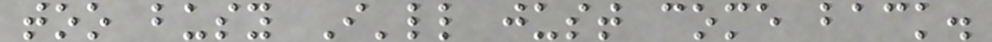too busy I'll just come back.
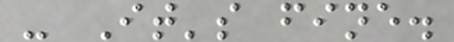- It's fine.
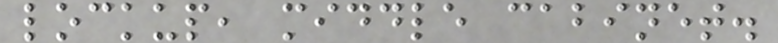lockup, middle cabinet.
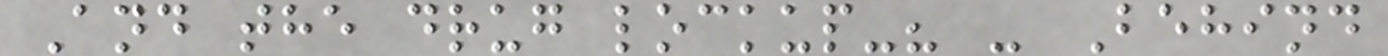And the drug lockup-? - Behind
